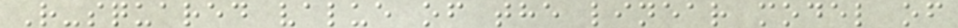R-squared value of the linear model of
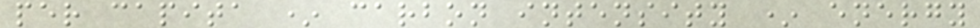per capita * carbon intensity * energy
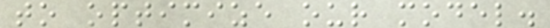to optimize our model.
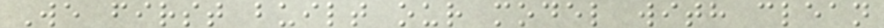We first built our model with clean
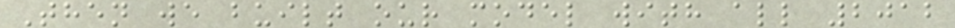Then we built our model with all 2012
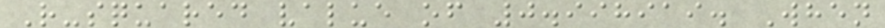R-squared value of 0.998919. When
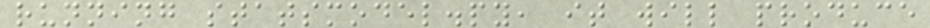running statsmodel.py, it will produce
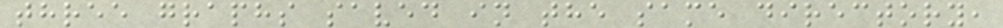three graphs saved in the same directory,
